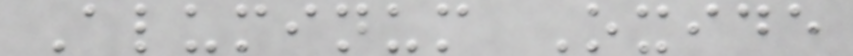Aluminum Oxide
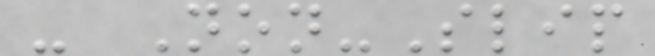- Non-Slip
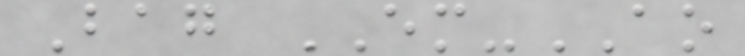Bag EM-AO
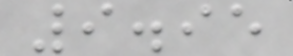9.95
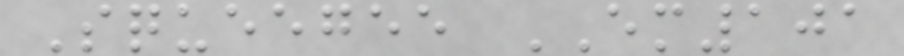Squeegee EM101
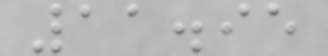11.95
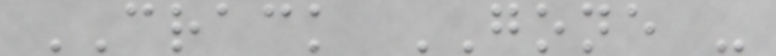CRACK GONE -
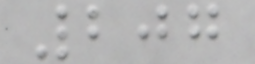207
